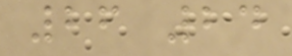26 24
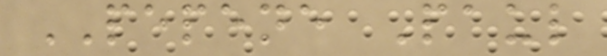PEPENE Paul
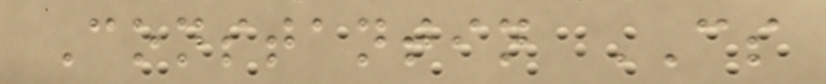Constantin CS
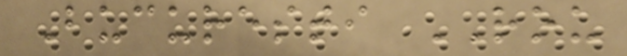Bucuresti ROU
